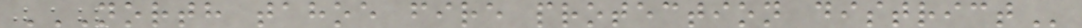NORTH TAHOE FIRE PROTECTION DISTRICT
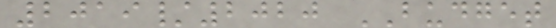2019/2020 BUDGET
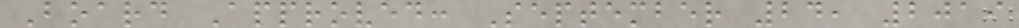Board Approved: September 24, 2019
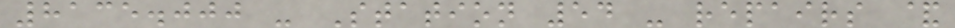8135.000 - Station 54 - repairs &
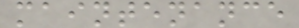maintenance
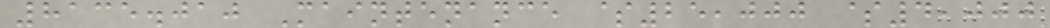8135.010 Maintenance $25,000 $4,000
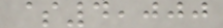$4,000
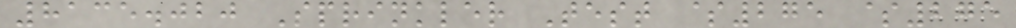8135.020 Sprinkler Test $275 $275
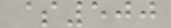$500
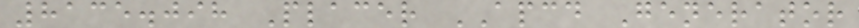8135.098 Placer APCD Generator
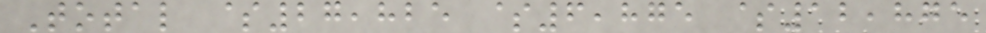Total $27,825 $6,875 $12,875
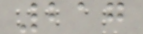217
